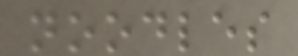noodles
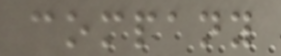company
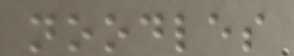noodles
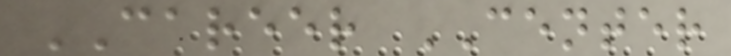CAREER CENTER
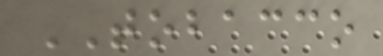TOBACCO
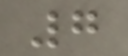7
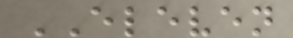ELEVEN
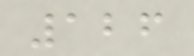126
